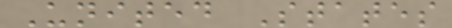United States
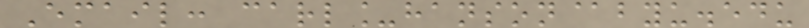Email: carl_hanson@byu.edu
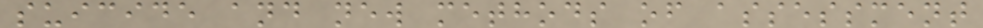suicide and new methods of assessment
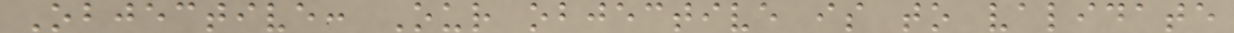Objective: Our objective is to validate
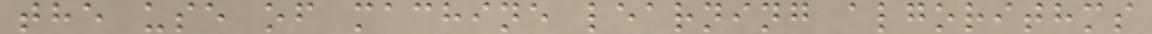the use of machine learning algorithms
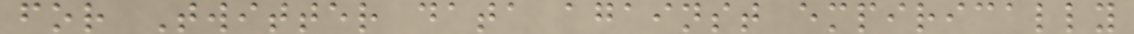for Twitter data against empirically
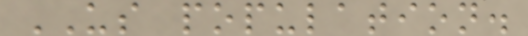US population.
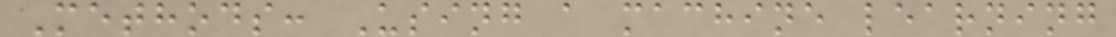Methods: Using a machine learning
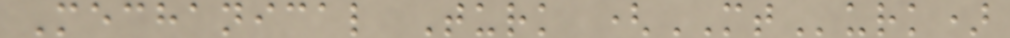Mechanical Turk (MTurk)
